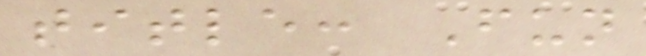title: Fun
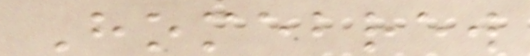Homebrew
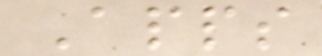Apps
